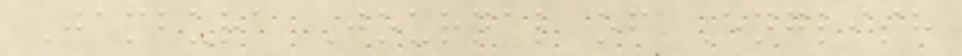Jambura Journal of English
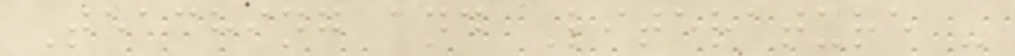Teaching and Literature -
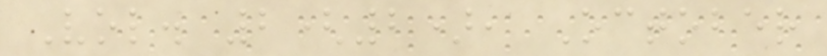Vol. 2(2), October
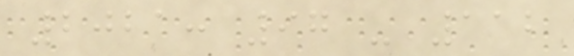2021: 97 - 112
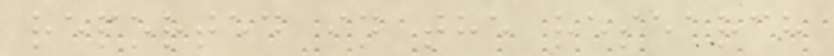reported in the research
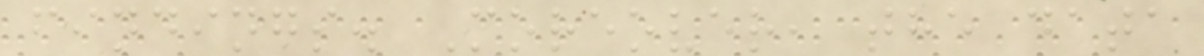findings. Moreover, the data
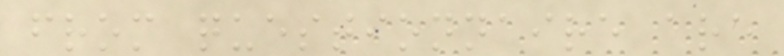from questionnaire are
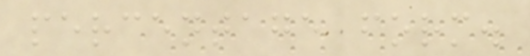percentage form.
